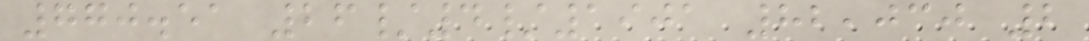770.51 26/4/1901 82,030 2
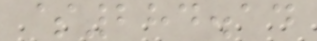$284.14
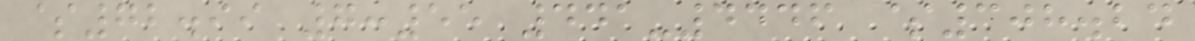$72.99 7:55 441-4446 $308.24
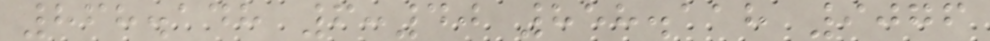868.148 6:40 858.118 9076
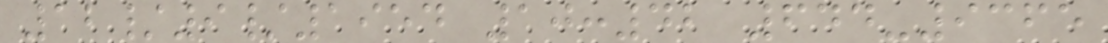12/9/1954 10:42 644-9365
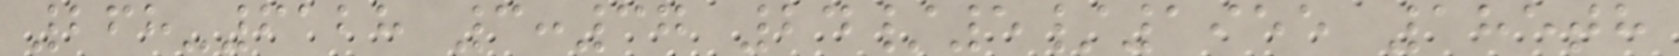268-6128 3:37 24/5/1955 185th
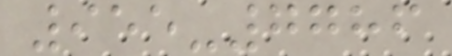955-7786
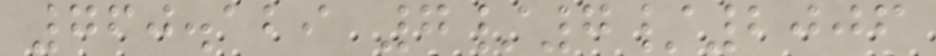760.129 7/7/2006
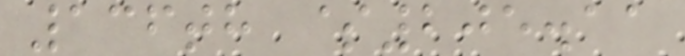136th $205.11
